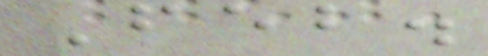Feb.
